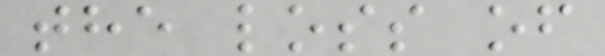the loss of
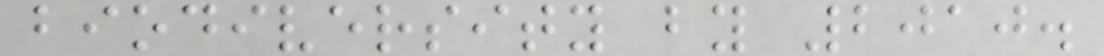biodiversity by 2010.
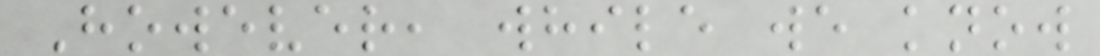However, while we know
